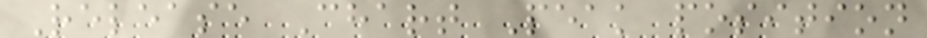Release Chart Peak position
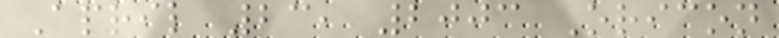April 23, 2003 Oricon
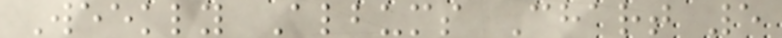Weekly Albums Chart 5
